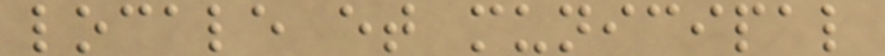locale et municipal
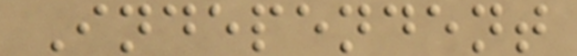Independent
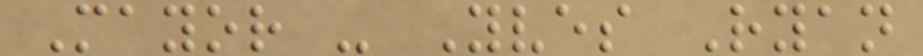Mayor - Yves Ryan
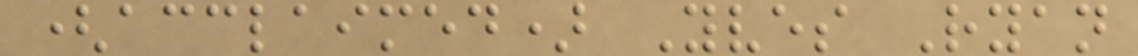(acclaimed) Yves Ryan
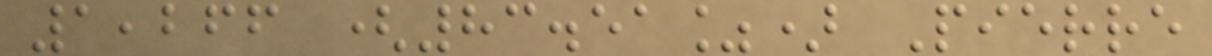1,266 (83.51%) Pierre
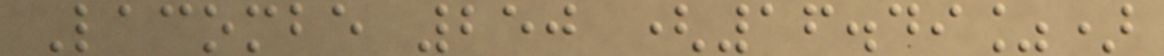Lacombe 250 (16.49%)
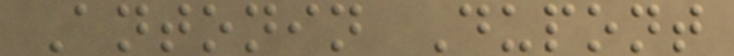Antonin Dupont
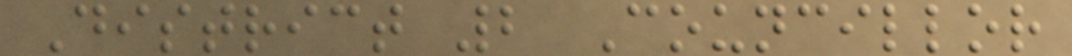District 2 Councillor
